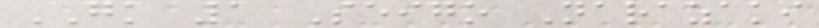GK 1 Seigo Narazaki
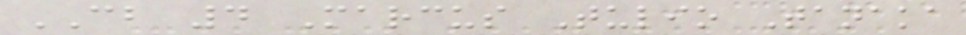CB 4 Marcus Tulio Tanaka
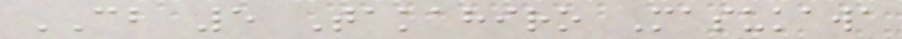CB 5 Takahiro Masukawa
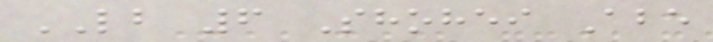LB 6 Shohei Abe
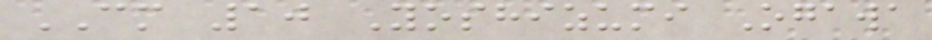CM 10 Yoshizumi Ogawa
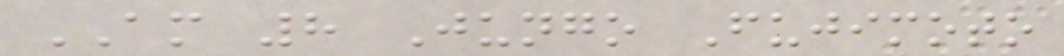AM 8 Jungo Fujimoto
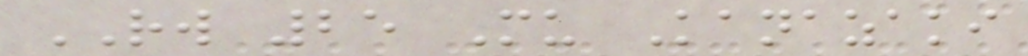RW 25 Mu Kanazaki
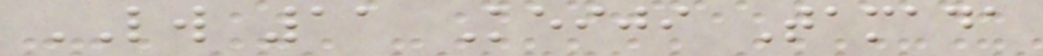LW 11 Keiji Tamada
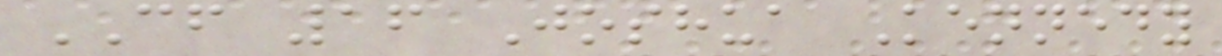CF 16 Joshua Kennedy
